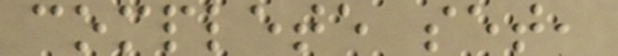complete set,
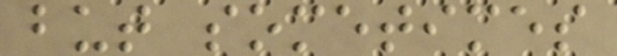but sometimes
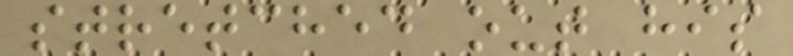stretched out his
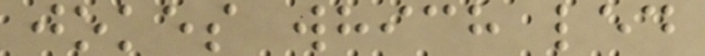jokes which led
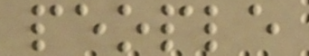people
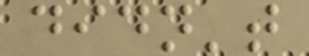didn't
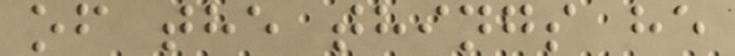of the things he
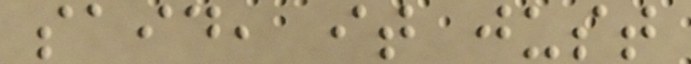said, it just
